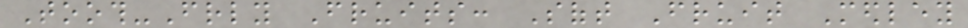Tooth-Friendly Fruits: Soft Fruit Medley
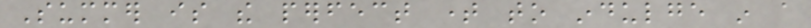Summer is the perfect time to indulge in a
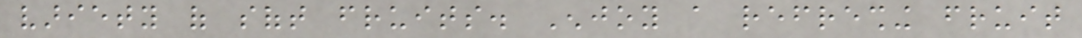variety of soft fruits. Enjoy a refreshing fruit
